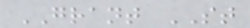GRANT ST
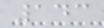143
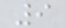9
